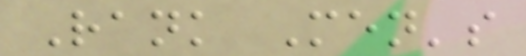Rank Men's
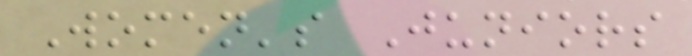Women's Juniors
